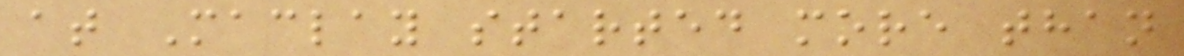at Maclay started more than
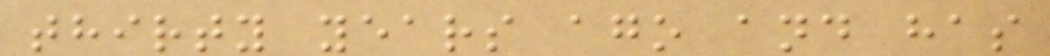thirty years ago and has
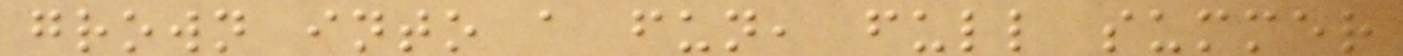grown into a fun, full summer
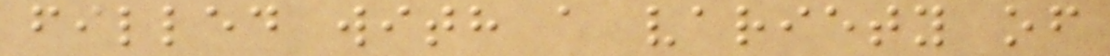filled with a variety of
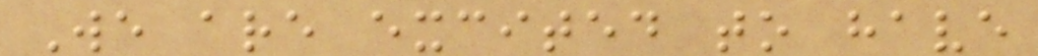We are excited to have
